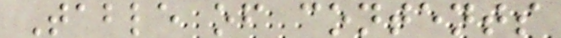Table of contents
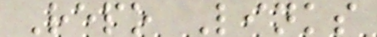Repo Links
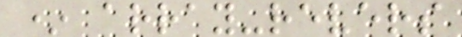* array-revers
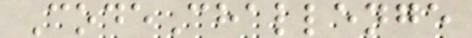CodeChallenge
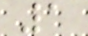1
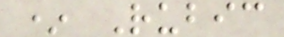* Rubic
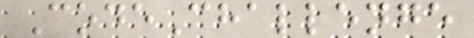CodeChallenge
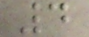4
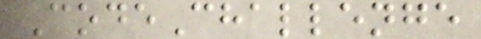CodeChallenge
